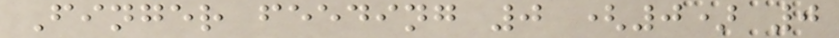Finger feeding 0 (0) 0
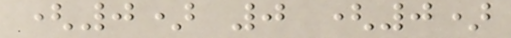(0) 0 (0)
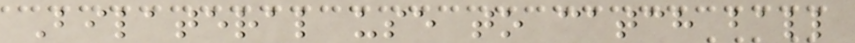Bilateral use to catch ball
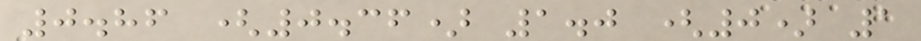0.86 (0.36) 1.0 (0) 1
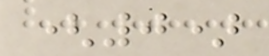(0)
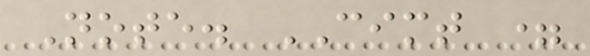Note. CIMT =
